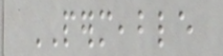PERMEABLE
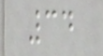34
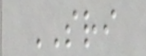SRI
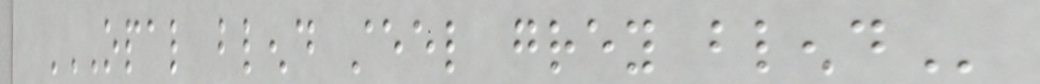OPAL BLEND STEEL GREY BLEND
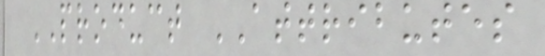PRODUCT ATTRIBUTES
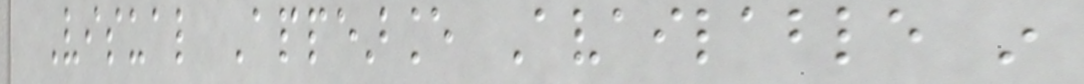Visual Appearance Available in
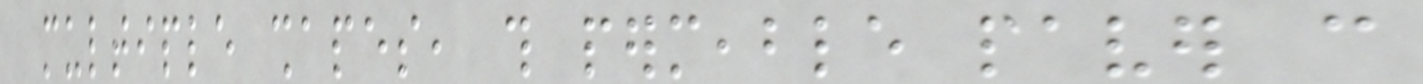multiple shapes, this permeable paver can
